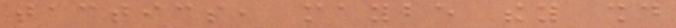tactics, maybe they should
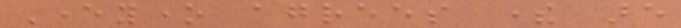Everyone agrees there are
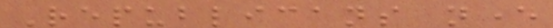Republicans never
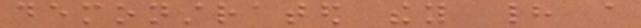demonstrated they had a
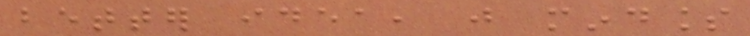better idea, just mindless
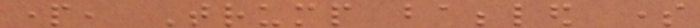part, Trump babbled some
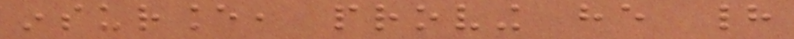insurance, proving he had
